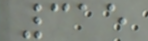315
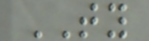TY
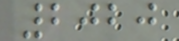2020
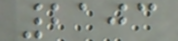2103
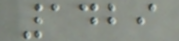1429
